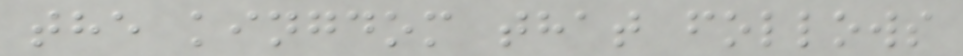the kingdom that follows
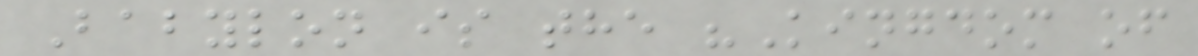Babylon is the "Kingdom of
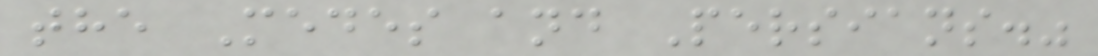the Medes and Persians."
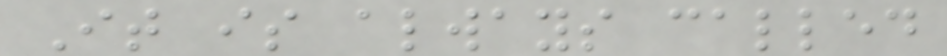It is always called
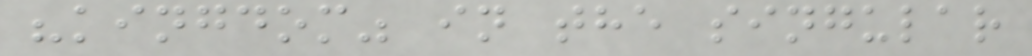"kingdom" in the singular
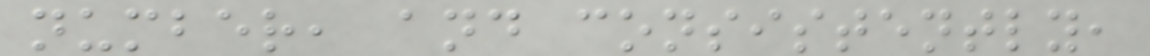number, and consistently,
